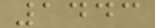1443
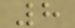8
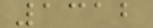1312
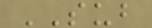SUB
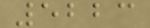5223
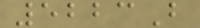5223B
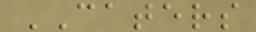CATERS
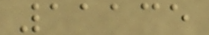11135
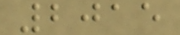2015
